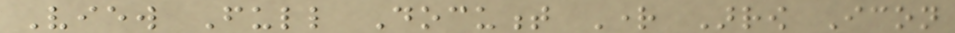View Full Document Right Arrow Icon
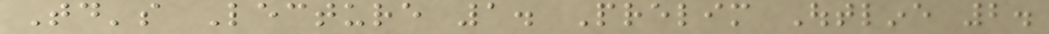Today's Lecture 1. Prelim Outline 2.
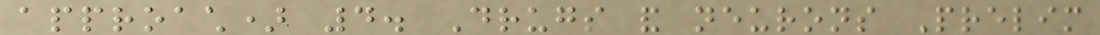approach) 4. Drugs and neurons Prelim
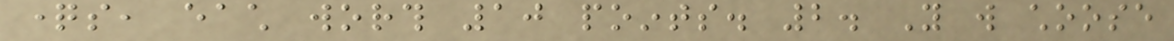questions, each worth 10 points. 2. You will choose
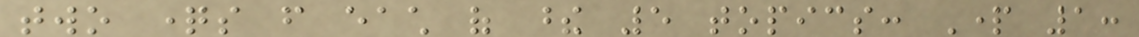two questions from each of these 5 topics: Part 1:
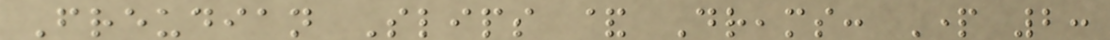Freudian Slips & Dreams: Part 2:
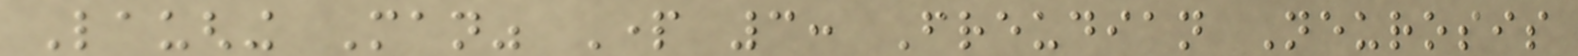Laughing Man" Part 3: Freudian Neurosis
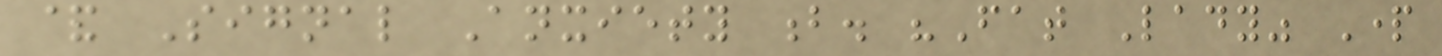& Signal Anxiety b. "Fat Lady" Part
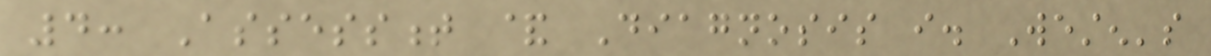4: Assessment & Diagnosis i. Westen's
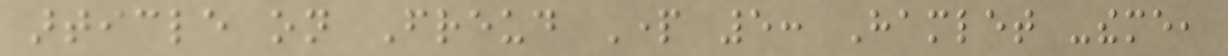article on Freud Part 5: Hamlet -theme,
